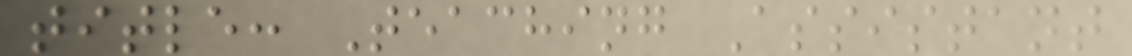title: Teaching Assistant
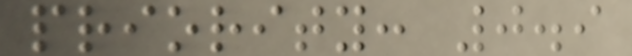priority: 0.9
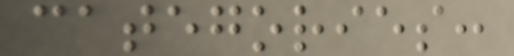categories:
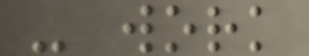- work
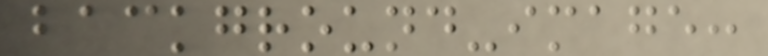background-image:
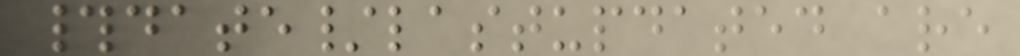#date/lastupdated are
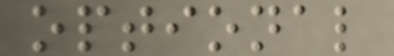optional
